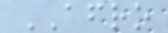AFRO
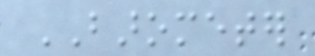BAROMETER
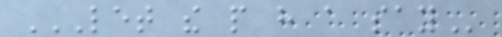LET THE PEOPLE HAVE A SAY
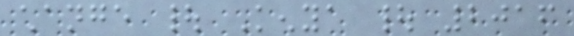change | Kenya | 2016
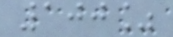100%
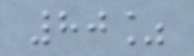80%
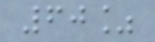60%
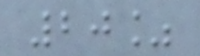20%
